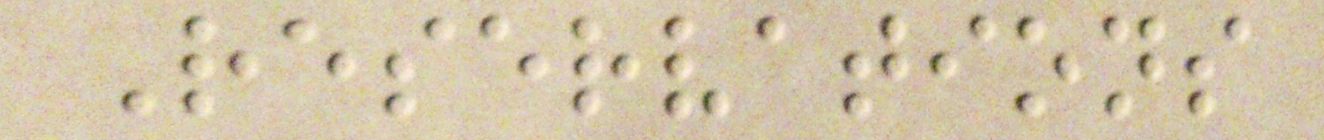Reservations
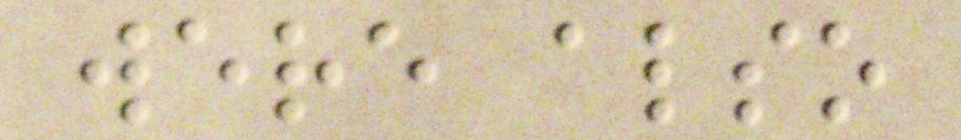were also
